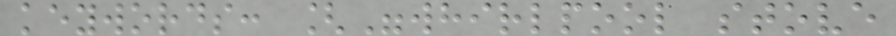keywords: ["whirlpool stove
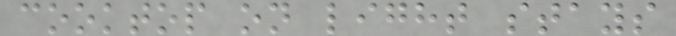cooktop on light stays
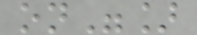on"]
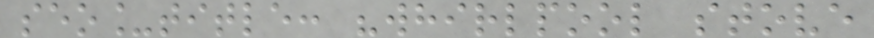seo_title: "whirlpool stove
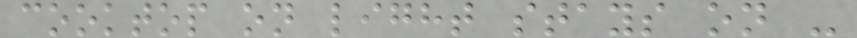cooktop on light stays on -
